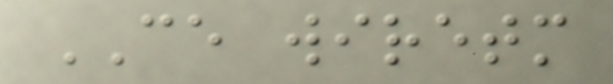CE wiretm
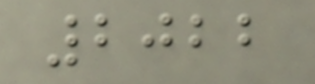2022
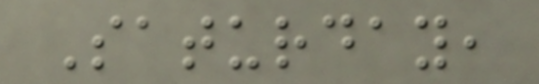Saturday,
